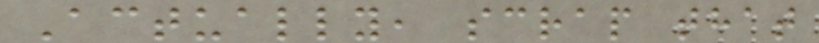Actually, scrap that
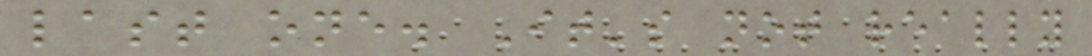last one. It's not really
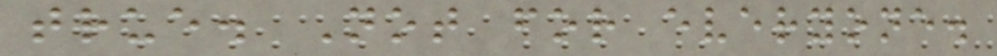true. Not for everyone.
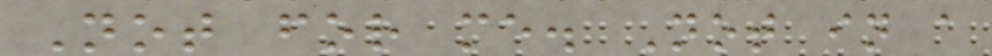Not for me. Not in a
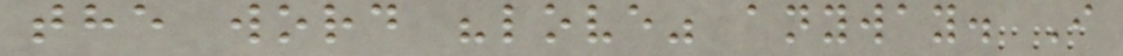the word "love" anyway. I
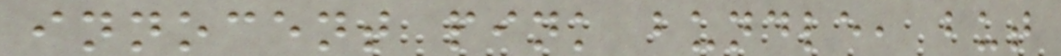innocent pink bundle, but
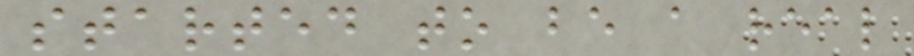started to be a real
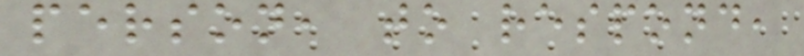person, to respond,
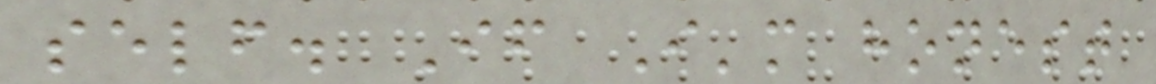self. If I'm honest
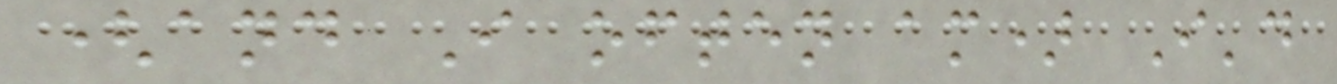(and I often am) I'd
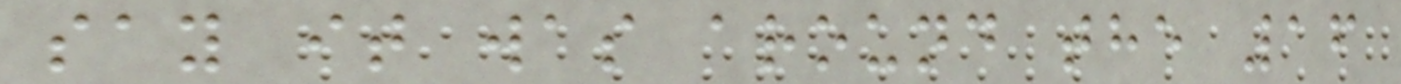say it was around the 16
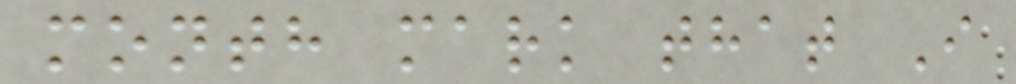month mark that I
